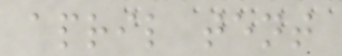april tent
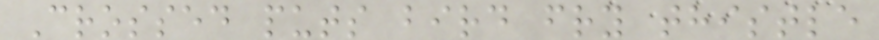Crossed puts bird fry thistle
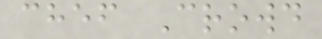chef Crowd
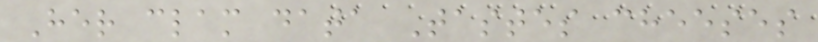Her clam data Tastes cheeses
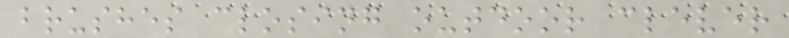brushes closing outdoor clever
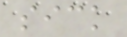sick
